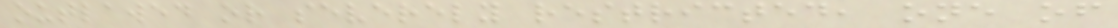outlawed or severely restricted, one of
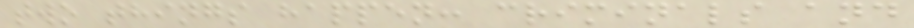two things happen: criminals and
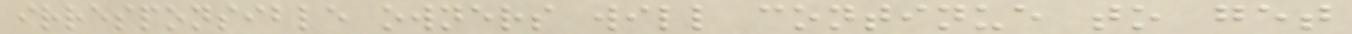irresponsible owners will continue to get
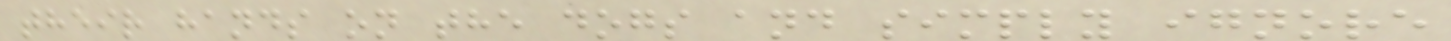their hands on the dogs and simply ignore
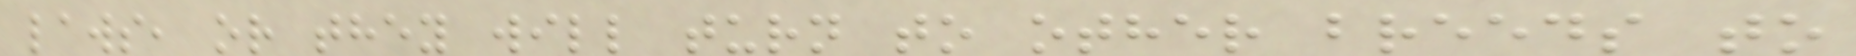laws, or they will turn to other breeds to
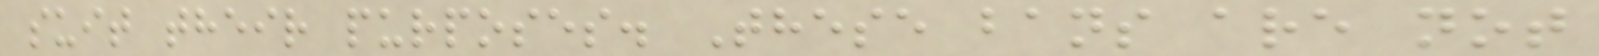suit their purposes. These bans are not
